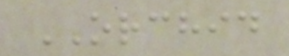ORCHID
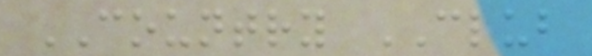COUNTRY CLUB
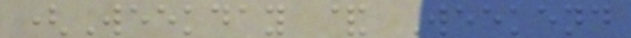(Weekday & Weekend
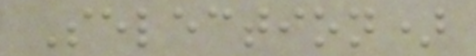Selection)
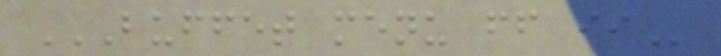BUFFET MENU FF II
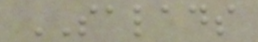SALADS
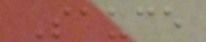Sauce
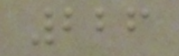226
